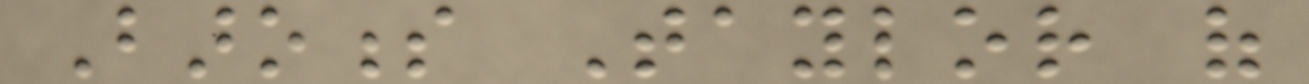Baroness Taylor of
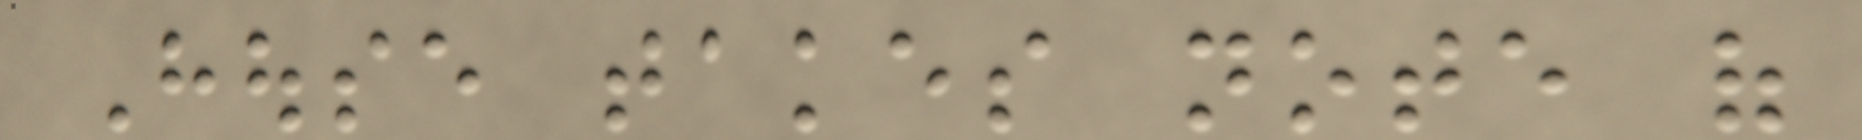House takes note of
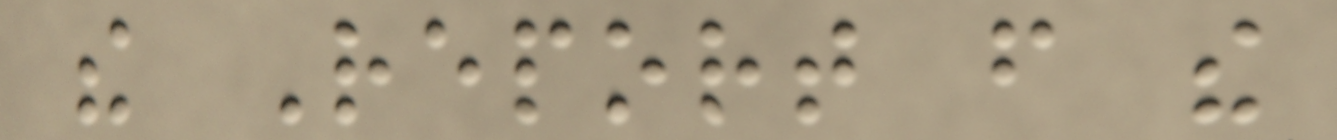the Report from the
